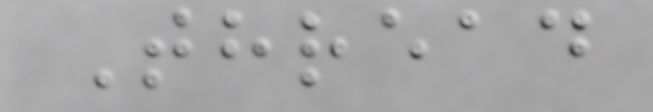Thread
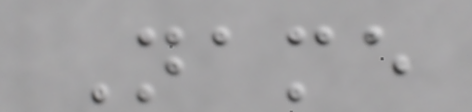Name
